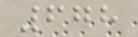678
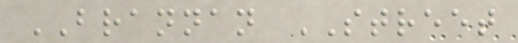BRANNAN STREET
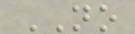NO
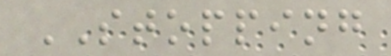STOPPING
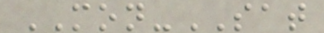MON-SAT
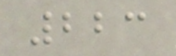223
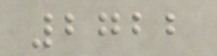2722
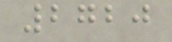2720
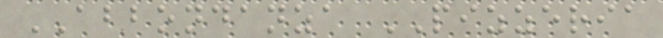ABBONDANZA PIZZERIA
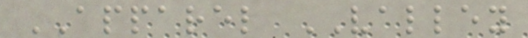APPAREL VALLEY
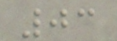03
